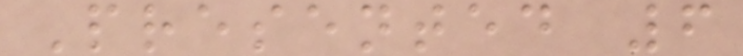Presented 6
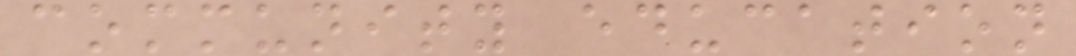community education
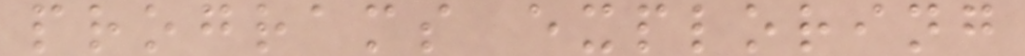programs exploring
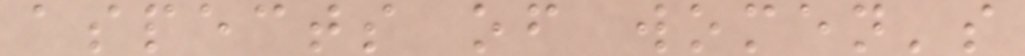aspects of women's
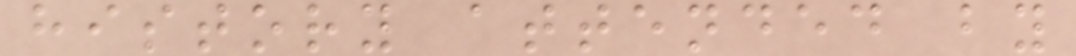history attended by
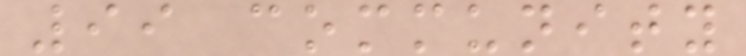99 community
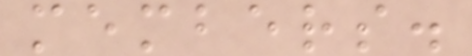members.
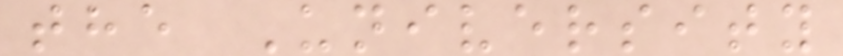the University
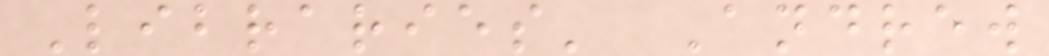Libraries' Andrew
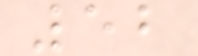52
